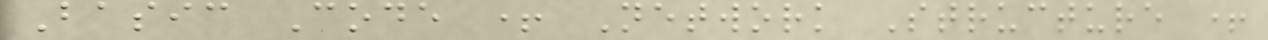Basic Code + Network Structure +
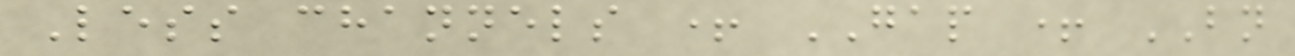Less channels + GAP + BN
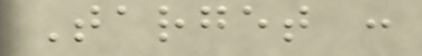Target :
